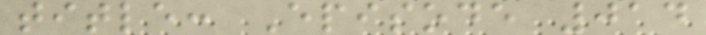title: Episode 014
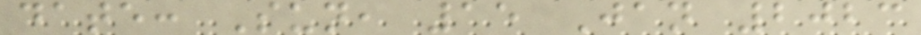date: Sun, 15 Jan 2023
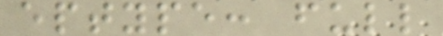eptype: full
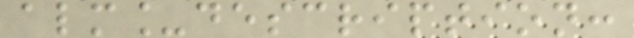alm_description:
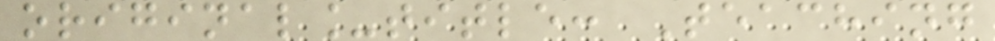original_title: Teaching
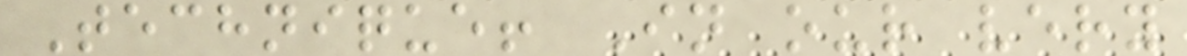Technique! In our very
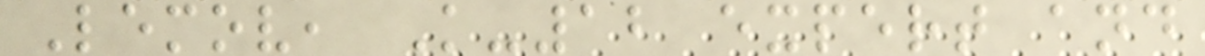Lemov, K-12 expert and
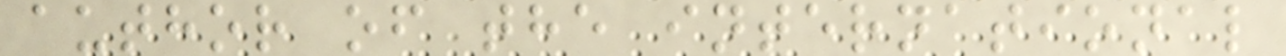author of the international
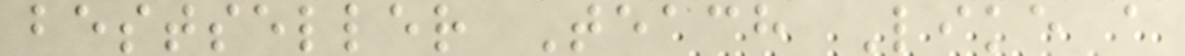bestseller Teach Like a
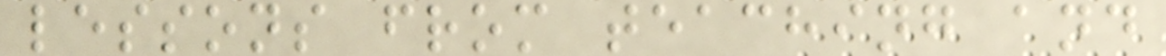lessons from teaching and
